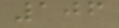106
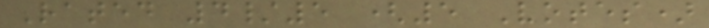Rated 4/5 (5 Votes)
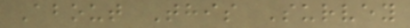About This Survey
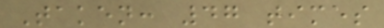Taken: 47 times
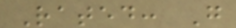Rated: G
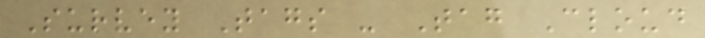Survey Tags - Tag Cloud
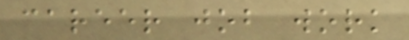career job work
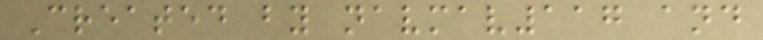Created by navmav117 and
